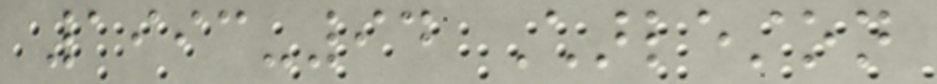1993-94 Charleston
